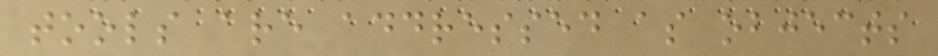tools are addressed as objects
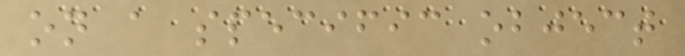on a specific object
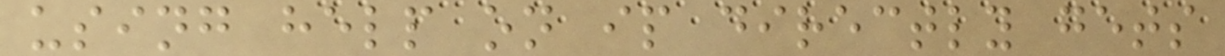using help on ip directly gets
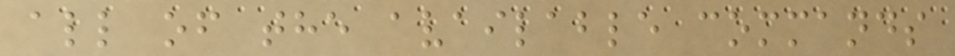all of the available commands
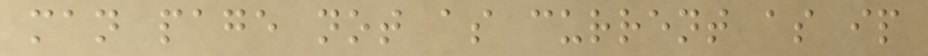man page not as current as ip
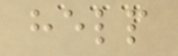help
